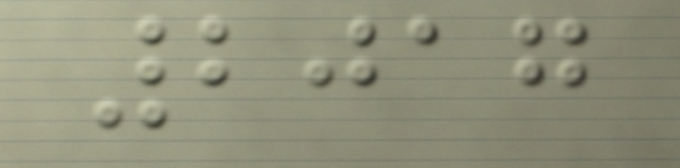2017
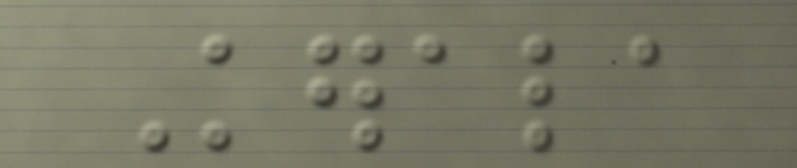Kerala
